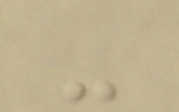-
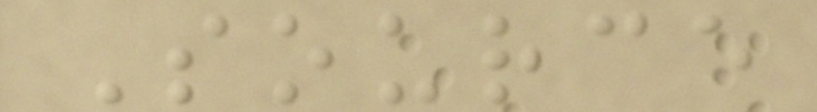Source
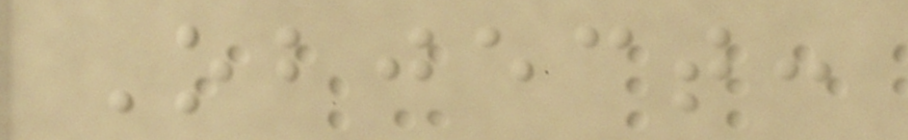Object:
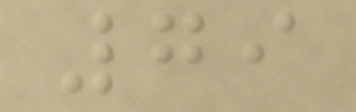79
